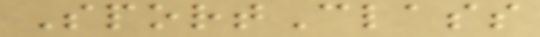SportClass
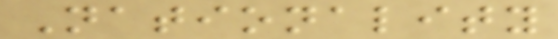Nationality
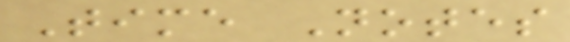Time Notes
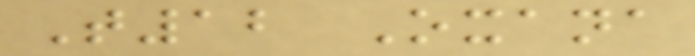T12 Oxana
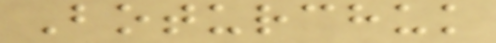Boturchuk
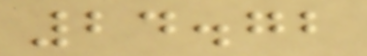24.72
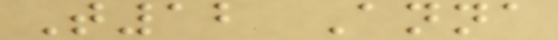T12 Anna
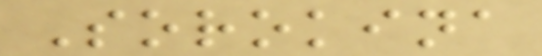Sorokina
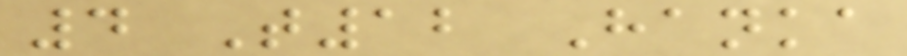4 T12 Hanka
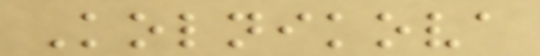Kolnikova
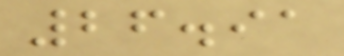26.91
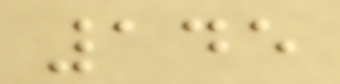145
